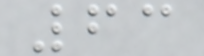63
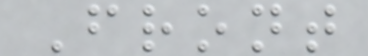Front
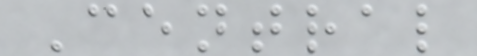Central
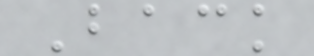Back
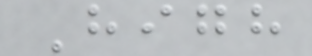High
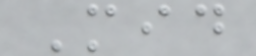Mid
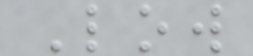Low
